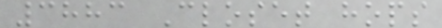3883 Closet hops
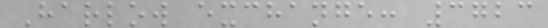Harlow exchange: 3723
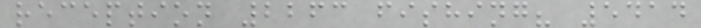reception 2263 fishing? 5414
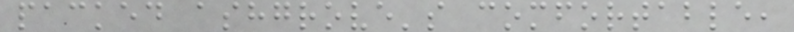packed ashgrove's comfortable,
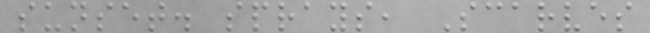sunset. sprays, Scarves
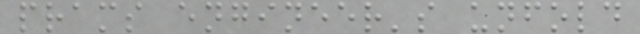prams engineer's unfold
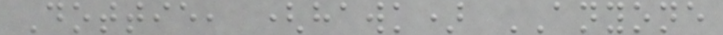Dottie, (hawk) ANYONE
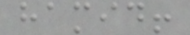hamid!
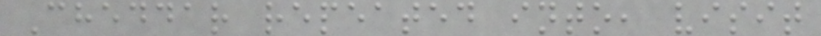Cheddar repeated into, visit
